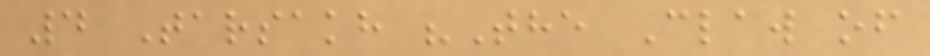4 Tarsakh "The Claw of
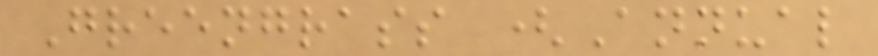Greengrass (Annual
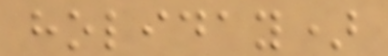holiday)
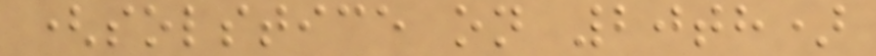(solstice on 20th)
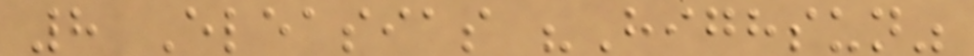8 Eleasias "Highsun"
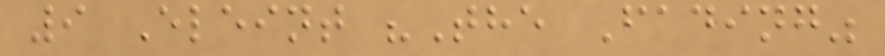9 Eleint "The Fading"
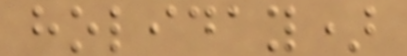holiday)
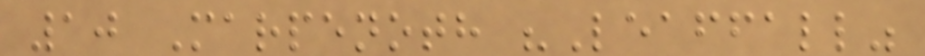10 Marpenoth "Leaffall"
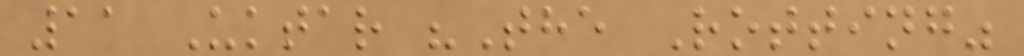11 Uktar "The Rotting"
